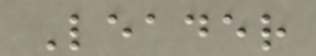Leader
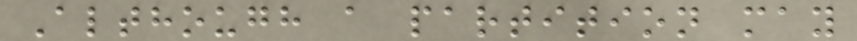Although a partition may
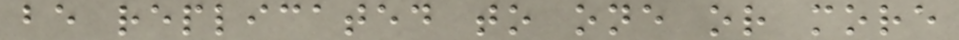be replicated to one or more
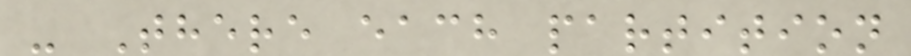- There each partition
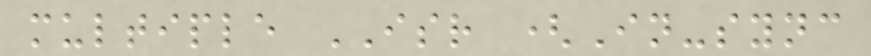multiple ISR (In-sync
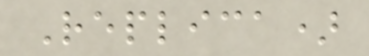Replica)
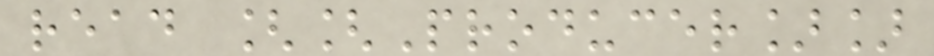read [[Producer]]
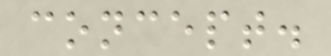concept.
